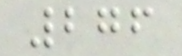276
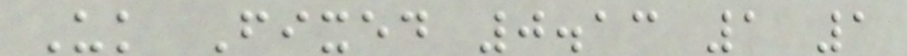Uk Fixed 0.13 1 1
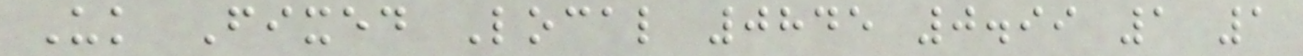Uk Fixed Local 0845 0.99 1 1
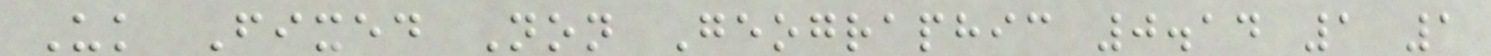Uk Fixed Non Geographic 0.14 1 1
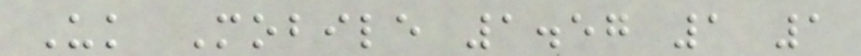Uk Mobile 1.57 1 1
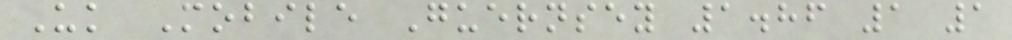Uk Mobile Guernsey 1.86 1 1
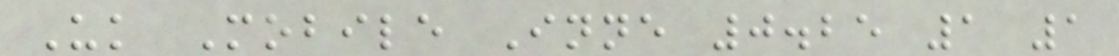Uk Mobile Inne 0.25 1 1
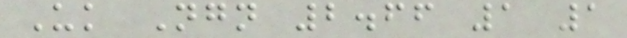Uk Ngn 2.66 1 1
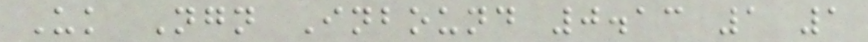Uk Ngn Inbound 0.13 1 1
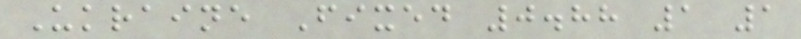Ukraine Fixed 0.88 1 1
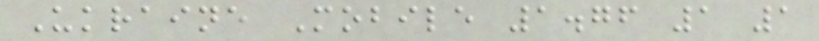Ukraine Mobile 1.76 1 1
